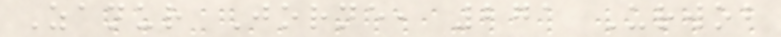Zanur Jorne, 271 Urwob
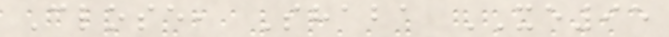Close, Shaba XE95
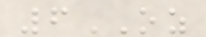6OZ
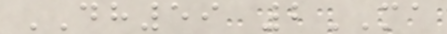DH59 2MA
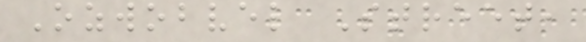Ozwobvel Street,
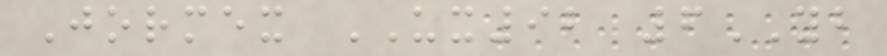Jormex UX92 6YB
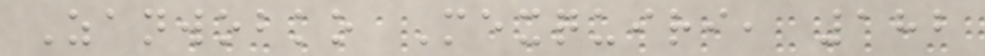Zanwobko Mexquiri, 182
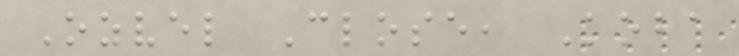Ozvel Close, Koba
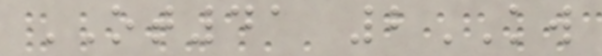OT41 2KW
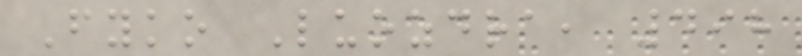Fyko Luozdra, 498
